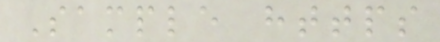Sample https
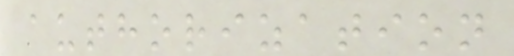authorization
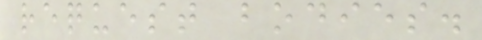request bodies.
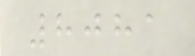8081
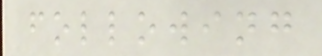following
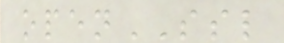openSSL
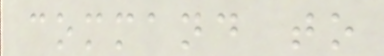command to
